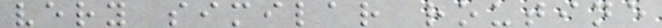very similar routine
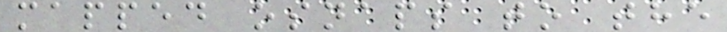mapped osnaps to the
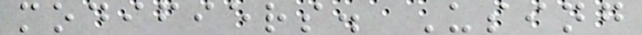modifiers. Using
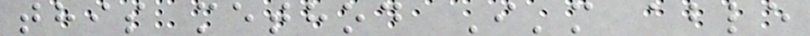this method I'm able
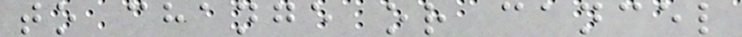to change or cancel
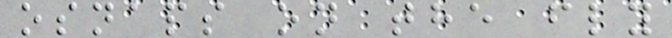osnaps on the fly
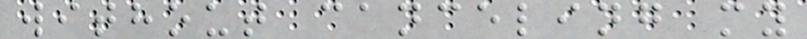without canceling my
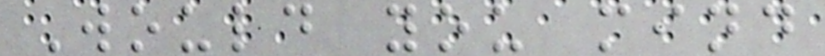Would you mind
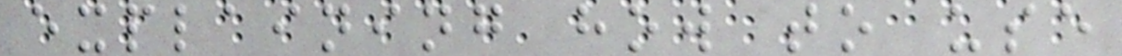explaining how to use
